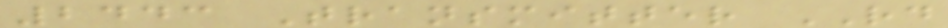2443 Transmitter RD
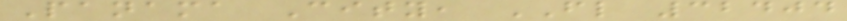Panama City, FL 32404
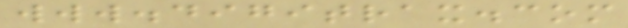www.digitrax.com
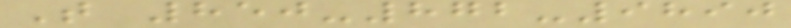T 850-872-9890
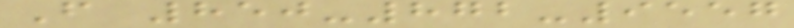F 850-872-9557
